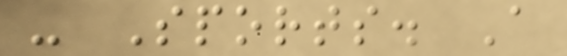- Sports. A
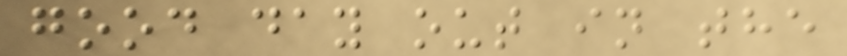good day out in the
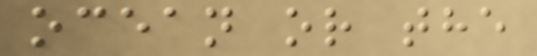ocean or the
